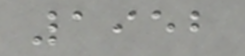1952
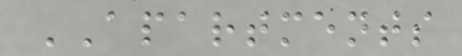APARTMENTS
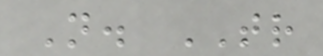N. TR
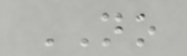NO
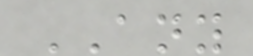ANY
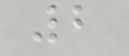2
